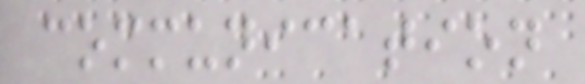communication
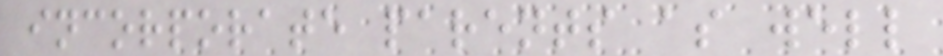incorporate parents as well
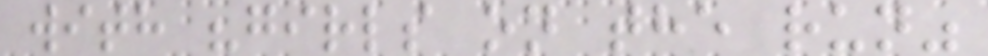with "girls on the run"
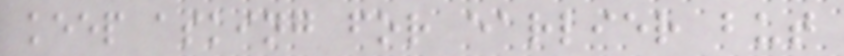keep asking for earlier but
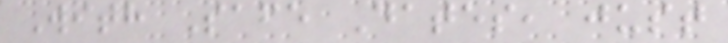With Safe Dates, just
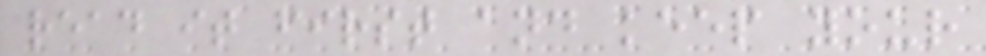read it first and keep your
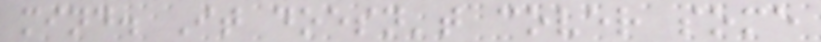mind. It doesn't cover some
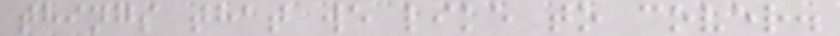things that we like to cover.
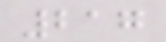217
